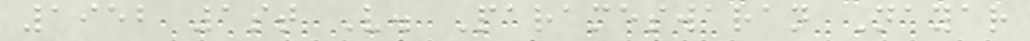1952 1st V. Parameswaran Nayar
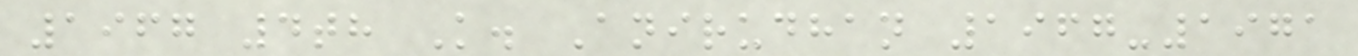1967 4th K. Anirudhan 1967-1971
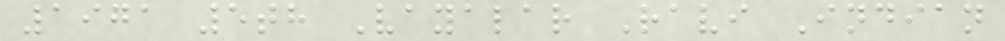1971 5th Vayalar Ravi Indian
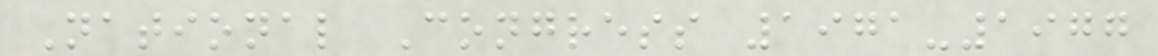National Congress 1971-1977
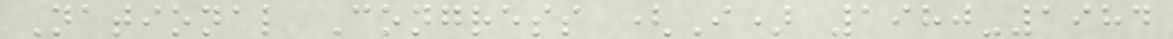National Congress (I) 1980-1984
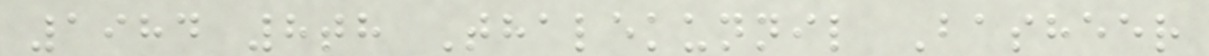1984 8th Thalekunnil Basheer
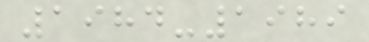1984-1989
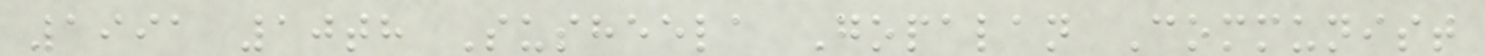1991 10th Susheela Gopalan Communist
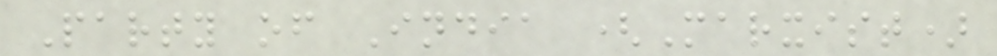Party of India (Marxist)
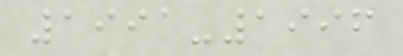1991-1996
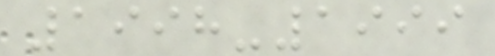1998-1999
